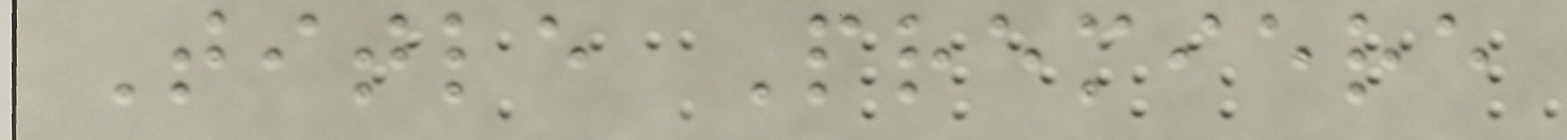Title Premiere
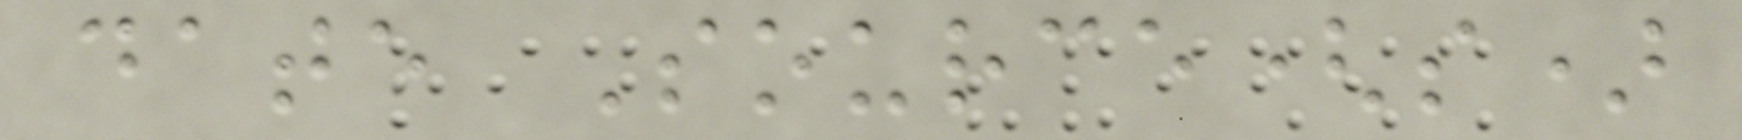date Source(s)
